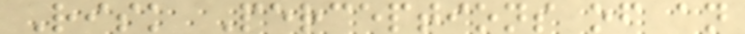Risk Perceptions of an
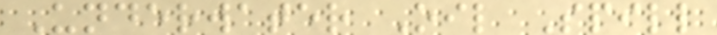Underwater Oil Spill
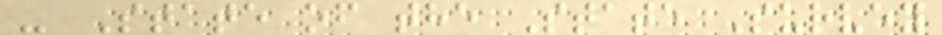- State of the State Survey
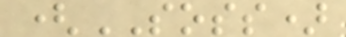(SOSS)
